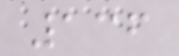136
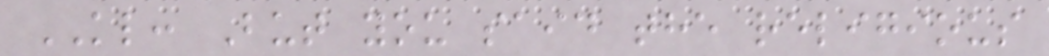KL: But you said the religious
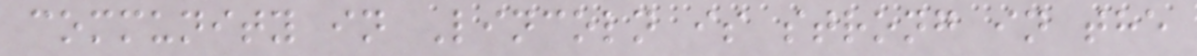community in Lincoln is strong in the
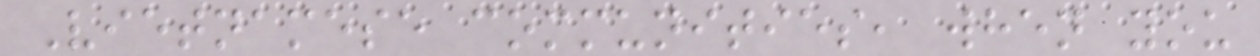Vietnamese communities, when you
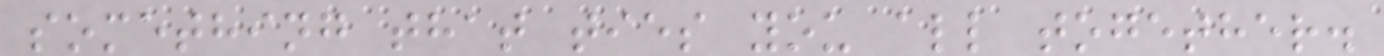something that ties you all together.
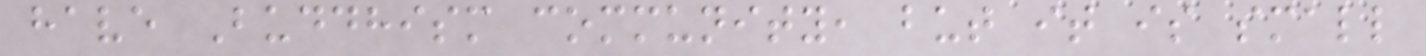have Buddhism community, but it is small
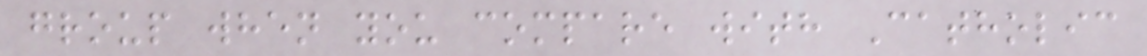group when you compare with Catholic
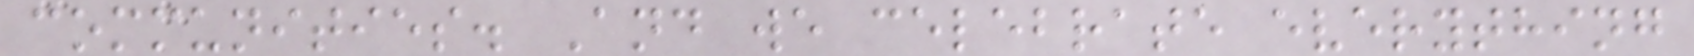communities. And we celebrate everything
